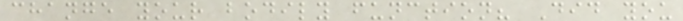change your bodily function? Did you
